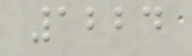1224
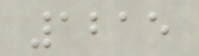1215
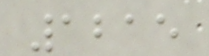1215
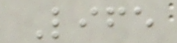Life
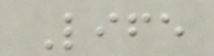Life
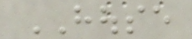HOUSE
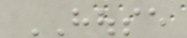HOUSE
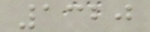1320
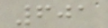601
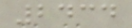2434
